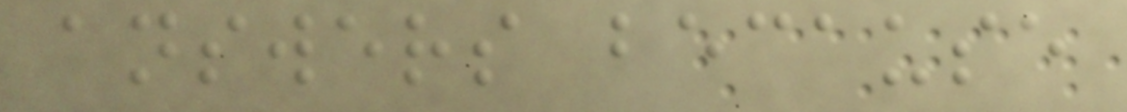answers because
